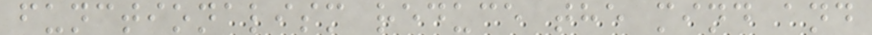functionalism reduce the mind and
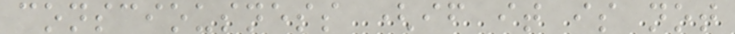consciousness (if it is not
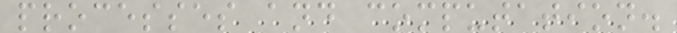processes and computation.
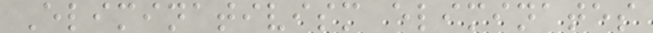Eliminativism eliminates
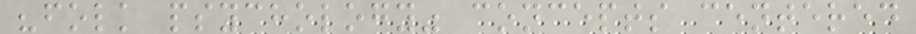"folk psychology" concepts centered
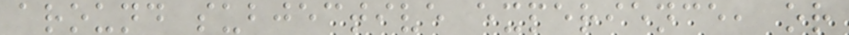around subjective experience, or
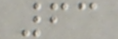63
